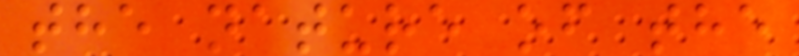the nature of the
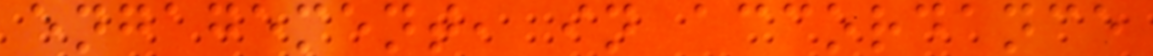engagement, in accordance
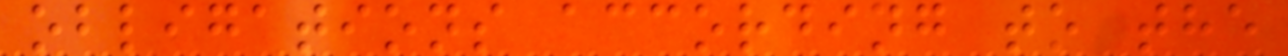obligations according to the
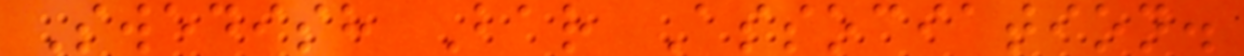Swedish Bar Association.
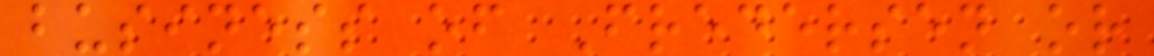business of Fredersen or
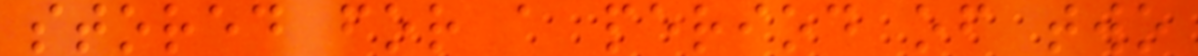stored for a period of two
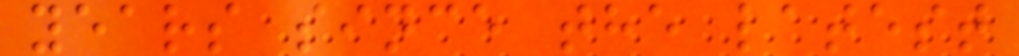years since the latest
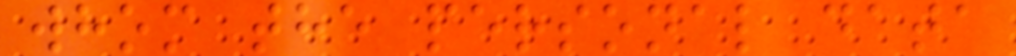whom the personal data
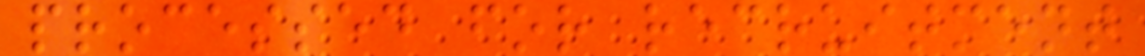processed for recruitment
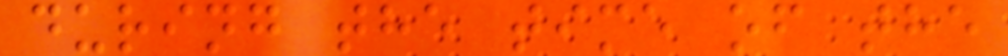during the time of the
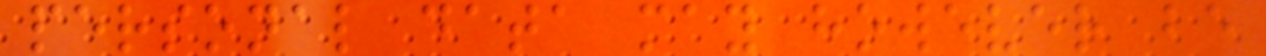personal data may however be
